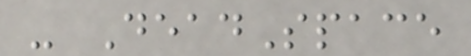- DeadSpace
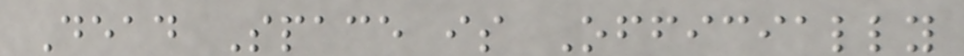Dead Space is Officially
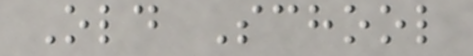Old School
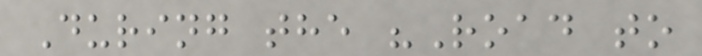During the "Road to
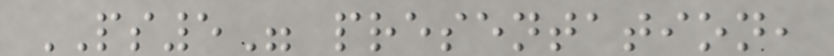PS5" presentation,
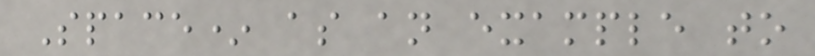Space* as an example to
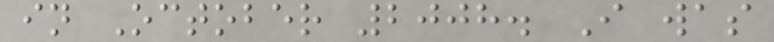in October 2008. I was
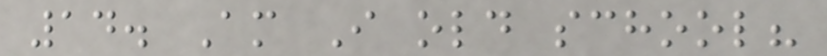14. Am I old school?
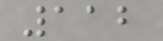112
